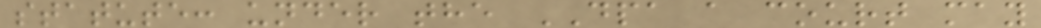statute: under the DPA a court may
